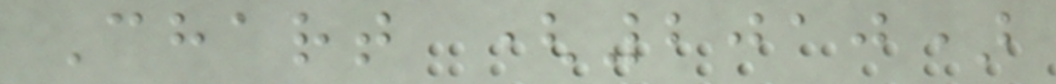Chart (2010)
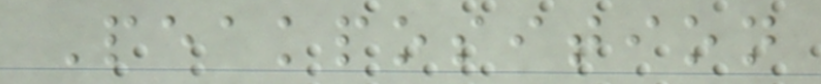Peakposition
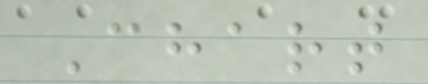Chart
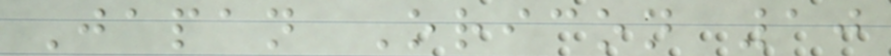Japan Oricon 10
